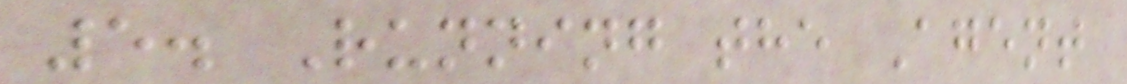5. Running the Agent
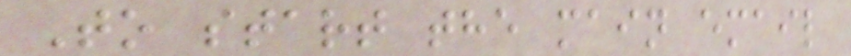To start the main email
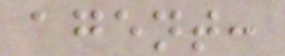agent:
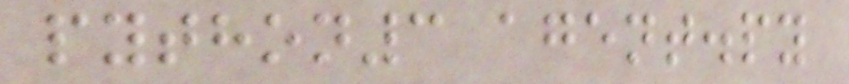python3 agent.py
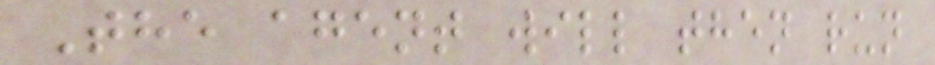The agent will then run
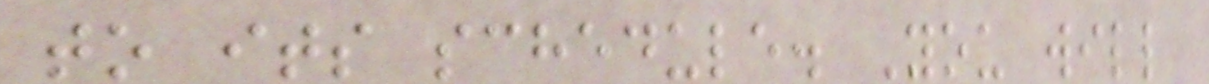to its schedule. You will
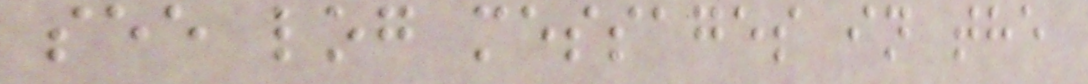see log messages in the
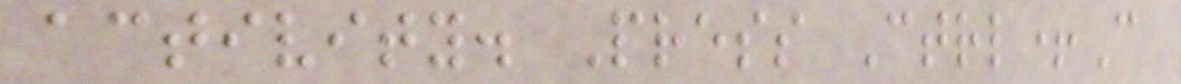activity. Press Ctrl+C
